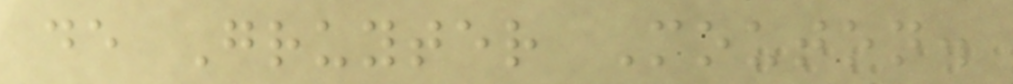de Gruyter Mouton.
